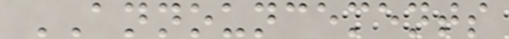ANNOUNCEMENTS
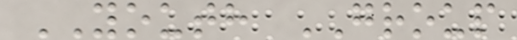YOUTH GROUP
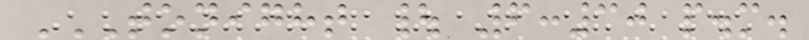TONIGHT | 6:30 P.M.
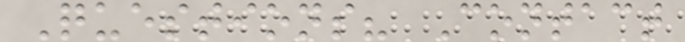Questions? Contact
